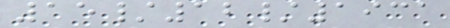15/12/1931
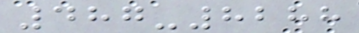487-8288
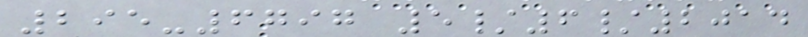295-6797 5/6/2014
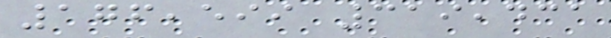176,599 319,431
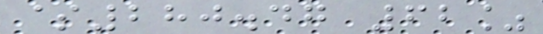$280.47 62%
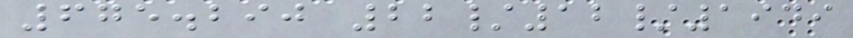675.290 22/12/1949
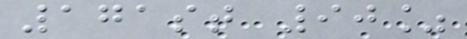171st 90%
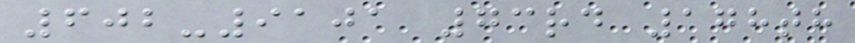602-9101 73rd 178th
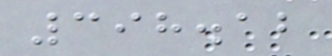398.12
